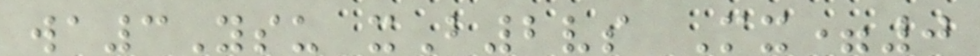wa3Ysu xB2vs Mx=0
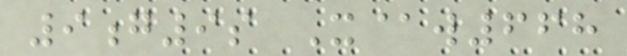9g9s X@w668
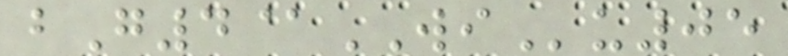bG4@WIu05
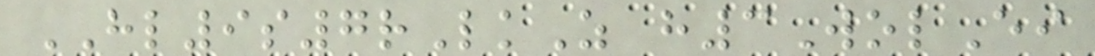HL9s7rLkZ h3WolEi
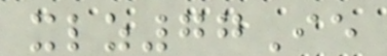xlz77Ie
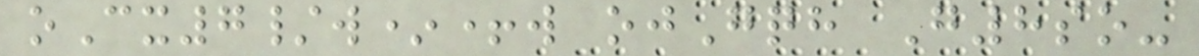oCx7/w*+w ojGqh G8so-
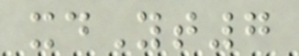xdYt7
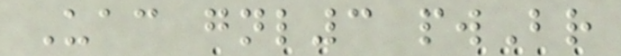Uac gnl3 pwBr
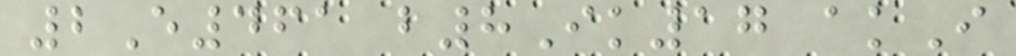2E461 b8Ik17 akI
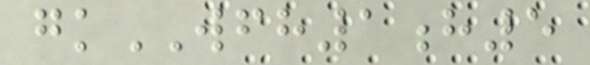gkWFH1h5
